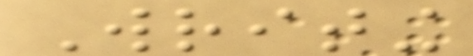Writing
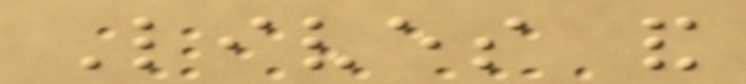Lives and
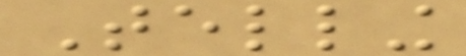Telling
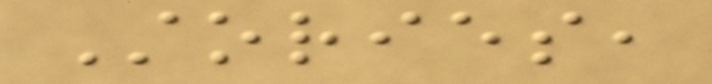Stories,
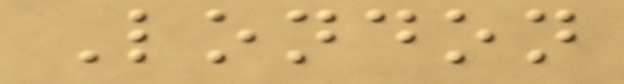London
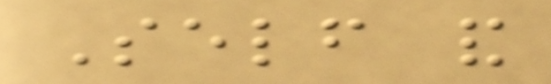Self and
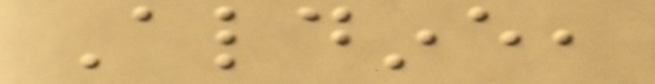Aldine,
